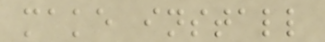make install
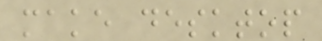make desktop
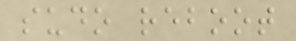sudo reboot
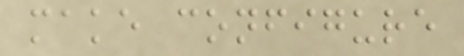make configure
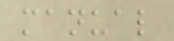manual
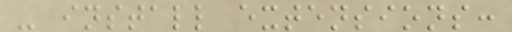- install extensions:
